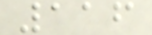116
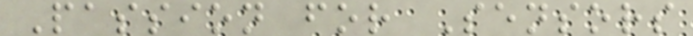Passion for Sensors
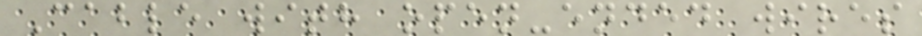Cable with open-ended wires
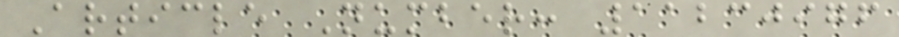Article Number: 11230976
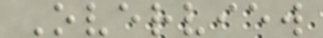Overview
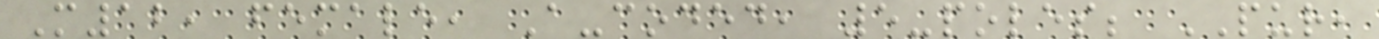M12, female, A-coded, 5-poles; PUR,
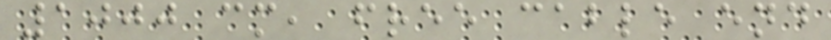1000 cm, free cable end
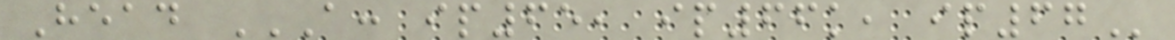Head A: IP65, IP66K, IP67
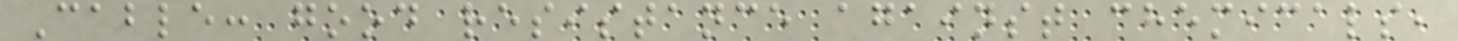Cable: good resistance against chemicals,
